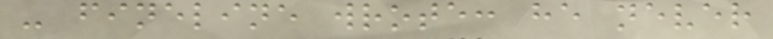- fineline wrote: he never
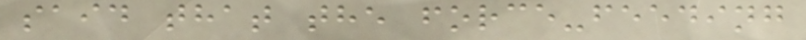said that the force-feeding
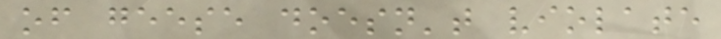of geese doesn't violate
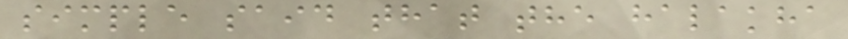simple said that the halakha
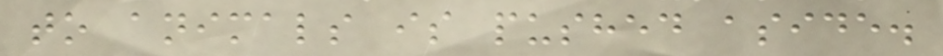to animals is pushed aside.
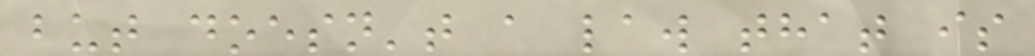but doesn't a law that is
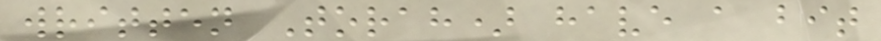written Torah) have a bit
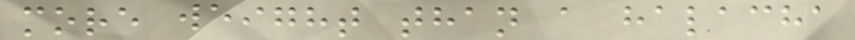more weight than a halacha
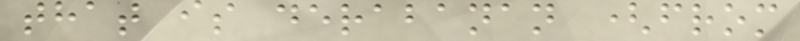that is derabanan (from
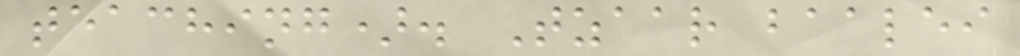teaching). Tzaar baalei
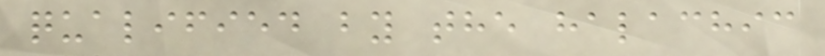qualified by the halachic
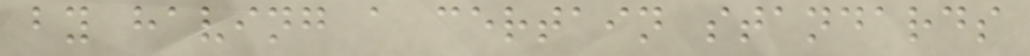by having a certain standards
